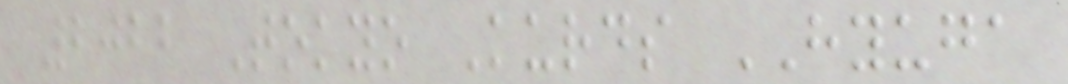2022 Tokyo Kurds HYUGA
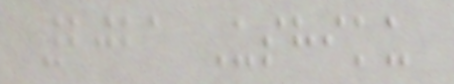2021 Ushiku
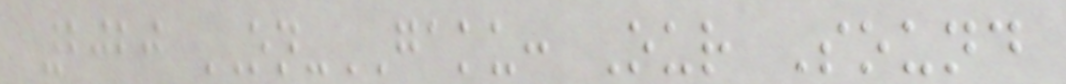2020 ON-GAKU: Our Sound
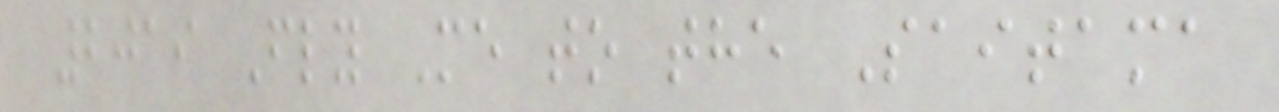2019 Fly Me to the Saitama
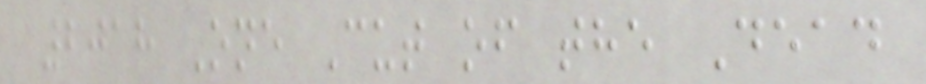2018 One Cut of the Dead
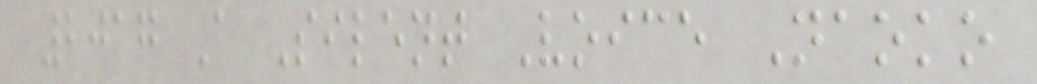2017 A Silent Voice Naoko
